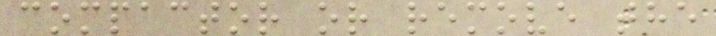compactor or remove the
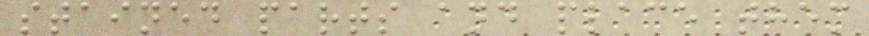stained parts and place them
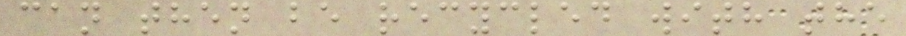can then be recycled with the
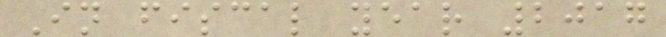In fiscal year 2017
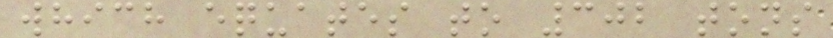which equates to 302 tons
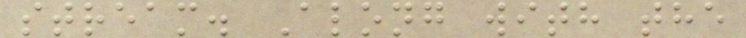stream. Along with the
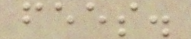fees.
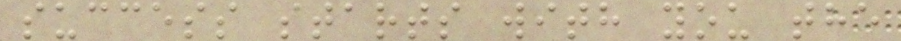success starts with you the
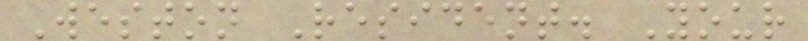Weston Resident. Your
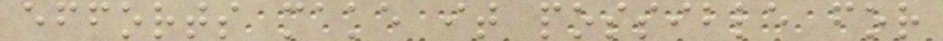efforts make it possible for
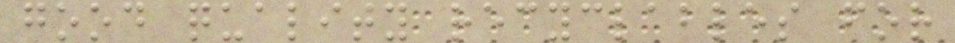good quality recyclables for
